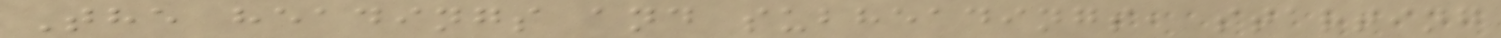The headings and subheadings, starting
